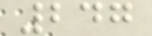247
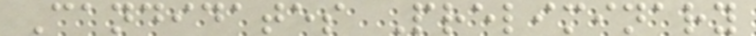Candidates Preliminary
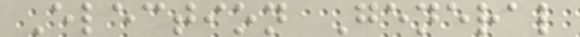Election General
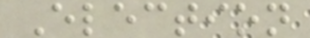Election
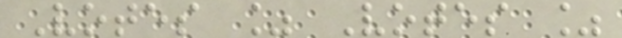Votes % Votes %
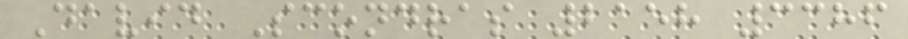David Scondras 2158 3386
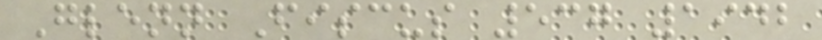Glenn Fiscus 537 1942
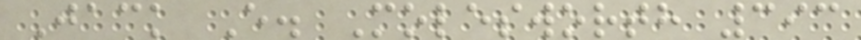Jack E. Molesworth 393
